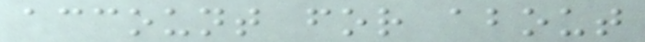account for about
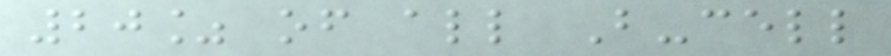20% of all B-cell
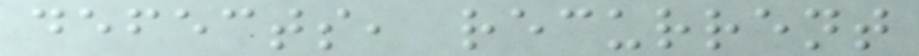defects, recurrent
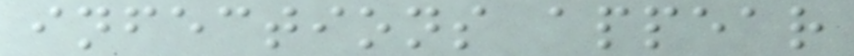infections appear
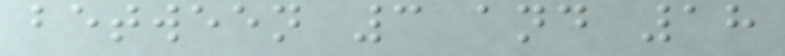between 3 and 18
